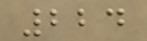224
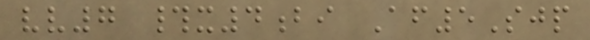vv7 #x4bi Af5Sjp
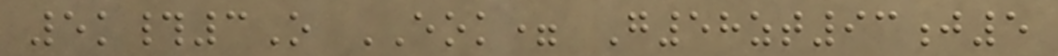5k#3O EOK= G58zt93j5
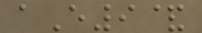aE9&
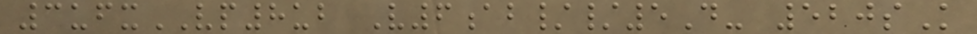3ufxVP8ub V6ab//5D- 520sK
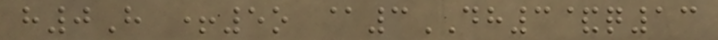h0H +5o @3DH3&q13
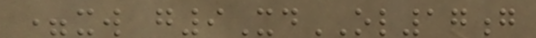=xw g9XdOL17g
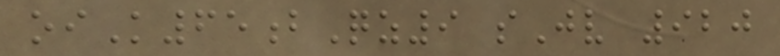oiK65bQz9 sJv 920
